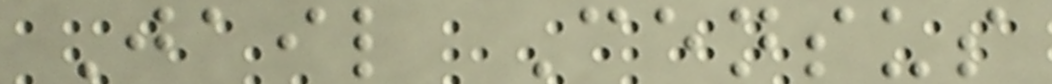Jail Census
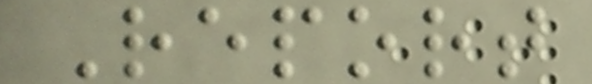Report
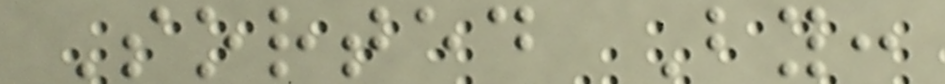Sorted By:
